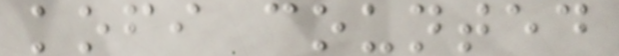kofi counted
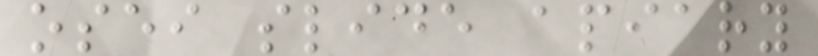osei slide apiary
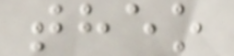theo
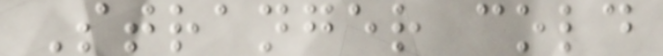Stranger cold
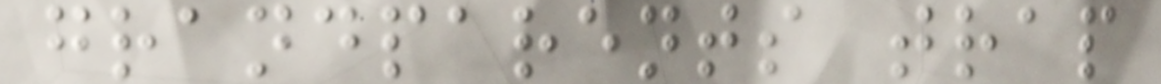grandparents trap
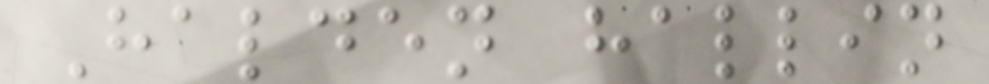Halden hallin
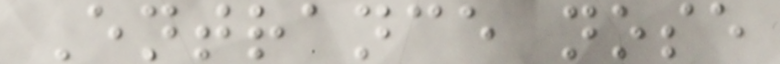Entrance nose
